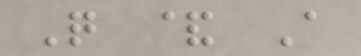Q & A
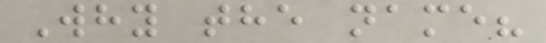Why the name?
